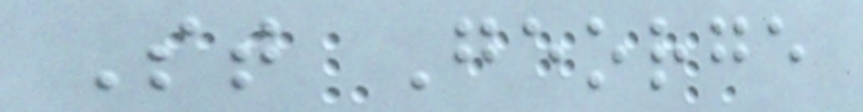St George
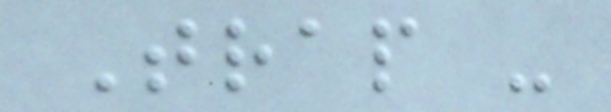Trap -
